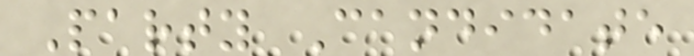Party Candidate
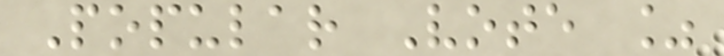Popular Vote %
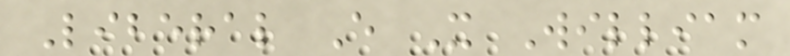Liberal E X William
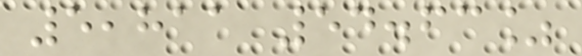5,811 54.63%
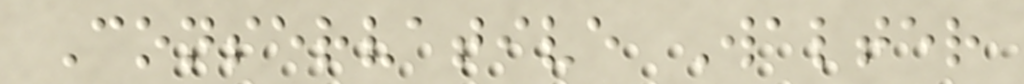Conservative Walter
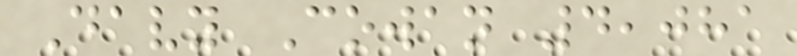Davy Cowan 4,081
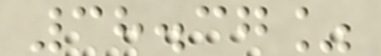38.37%
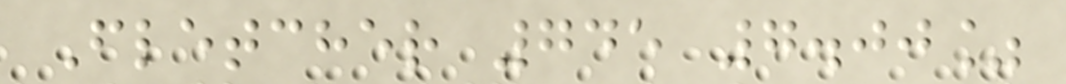Fletcher 745 7.00%
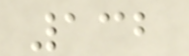132
